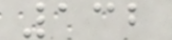132
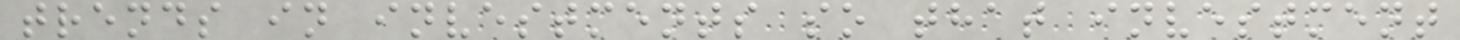trends in investments so that investment
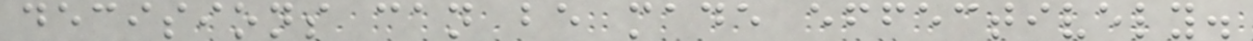decisions can be made effectively.
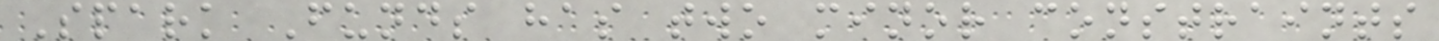Spark Funds has two minor constraints
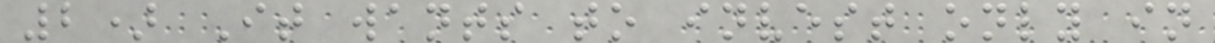2) It wants to invest only in
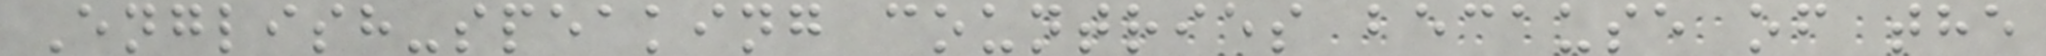English-speaking countries because of the
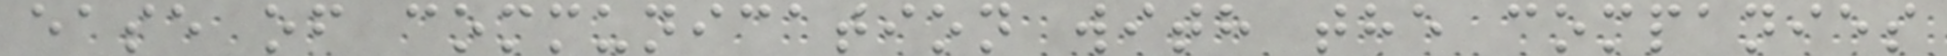ease of communication with the companies
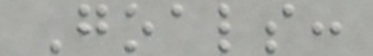Goals:
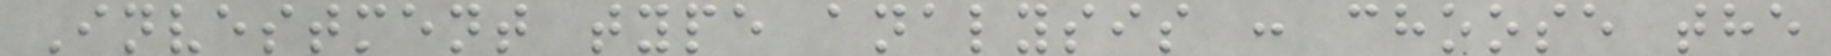Investment type analysis : choose the
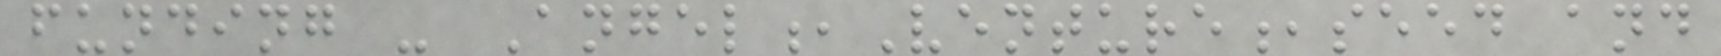funding - Angel,Venture,seed and
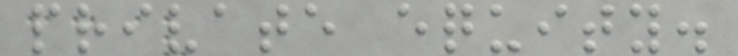private equity.
